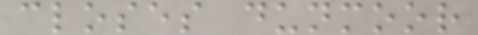closes dunmoor
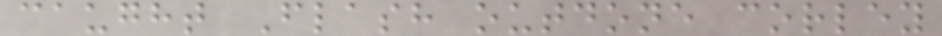caught Flash outdone corley
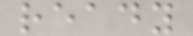ready
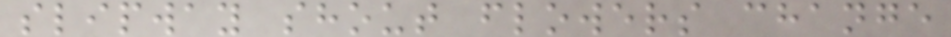slipway shout flowers change
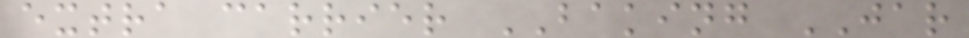extra carrier BAKING JAR
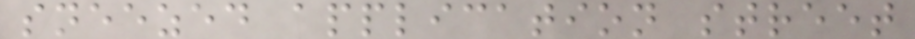sneezed application street
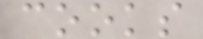cooks
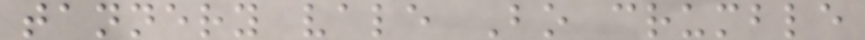tannery vale Bo crumble
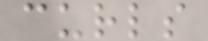curls
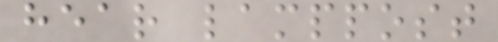hear lamppost
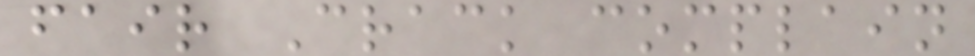fair Crack complain
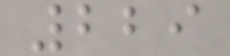229
